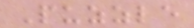Puzzle
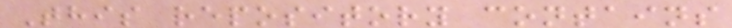This repository contains
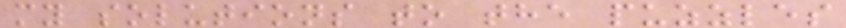my solutions to the puzzles
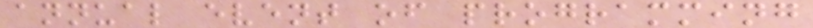annual event of programming
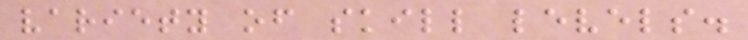variety of skill levels.
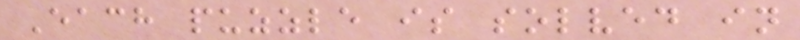Each puzzle is solved in
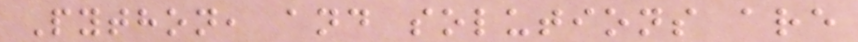Python, and solutions are
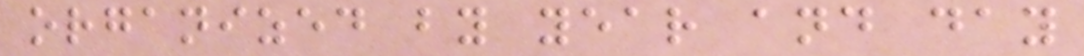organized by year and day
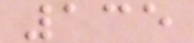135
